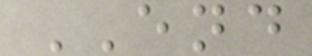END
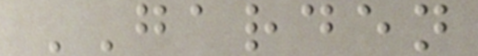GARDEN
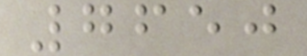7650
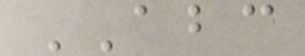ABC
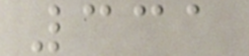331
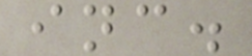inc.
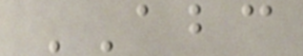ABC
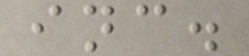inc.
